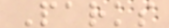Parks
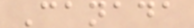Canada
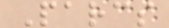Parcs
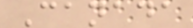Canada
